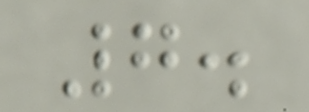7.
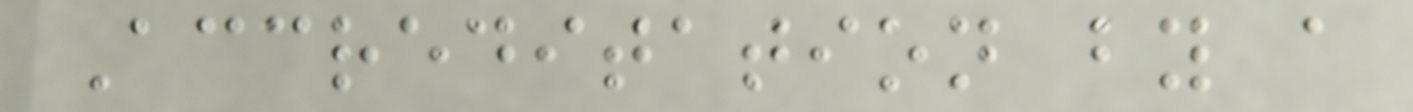Accreditation by a
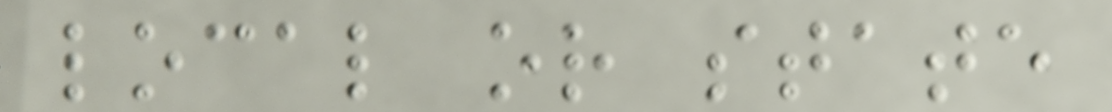local or state
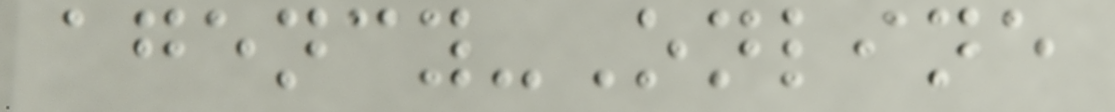agency-Online
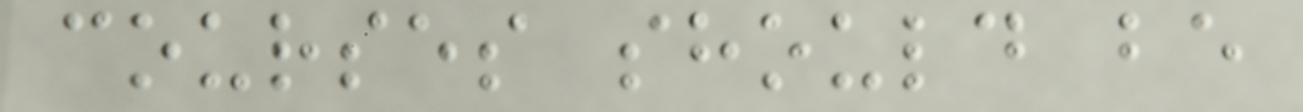courses should be
